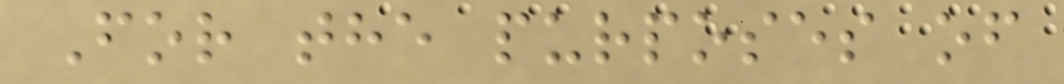For the purposes of
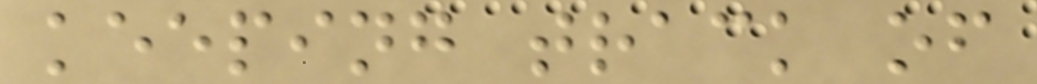keeping track of
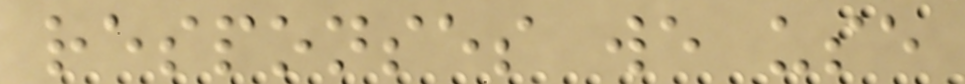responses we use
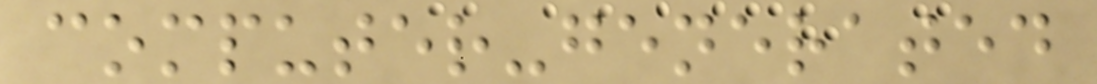computer-generated
